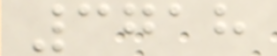3718
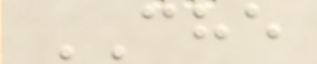CHE
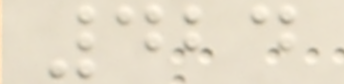424
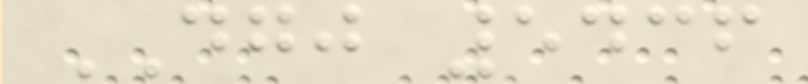DGJ 5436
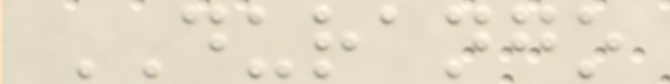DURANGO
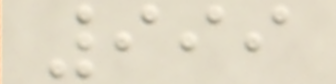999
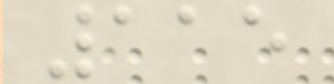115
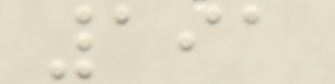191
